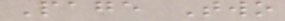Page Two
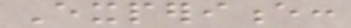Experience:
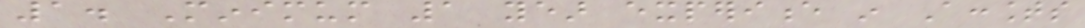1. Minimum 1 year experience in Accounts
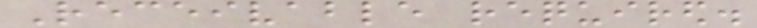Receivable required.
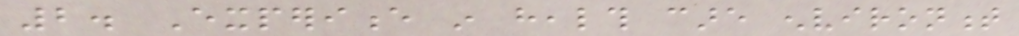2. Experience in health care environment
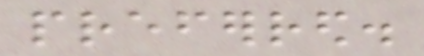preferred.
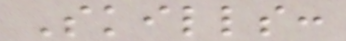Skills:
